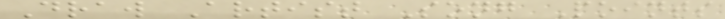Draw Artist Song Points
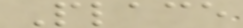Place
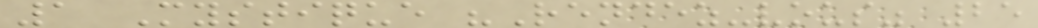1 Mystique "Rendez-vous" 25
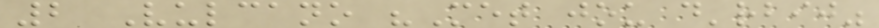2 Vulcano "Met jou d'rbij"
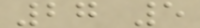27 5
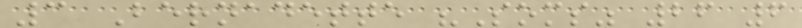3 Bernadette "Soms" 26 6
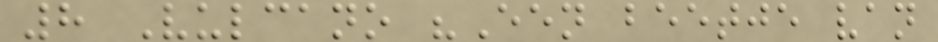8 Vulcano "Een beetje van
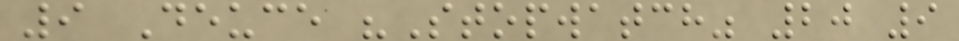9 Deuce "Stopwatch" 20 9
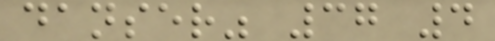danser" 37 4
